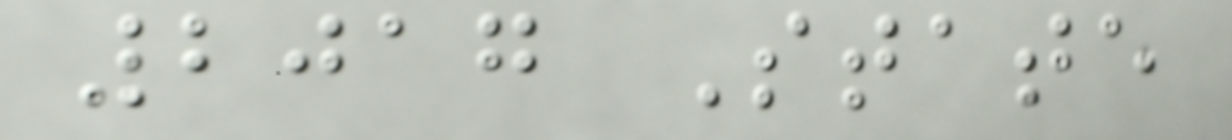2017 State
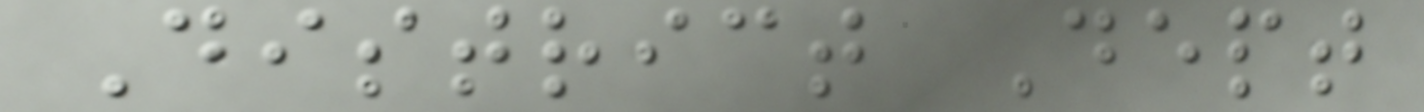District Dept
